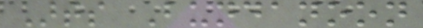Arts Bundanoon
